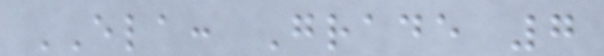ELA: Grade 7
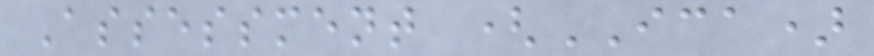Assessment (ICA)
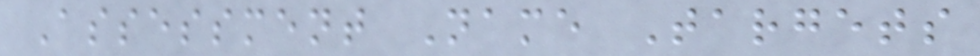Assessment Name Targets
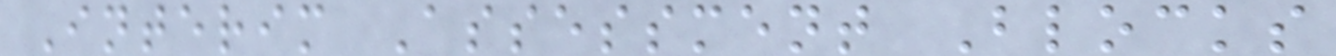Interim Assessment Blocks
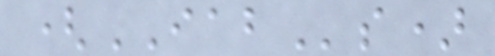(IABs)
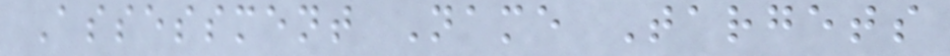Assessment Name Targets
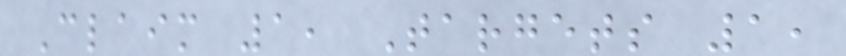Claim 1, Targets 1,
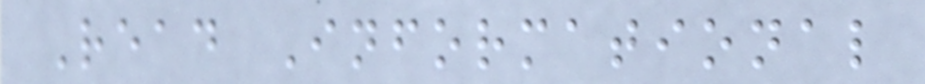Read Informational
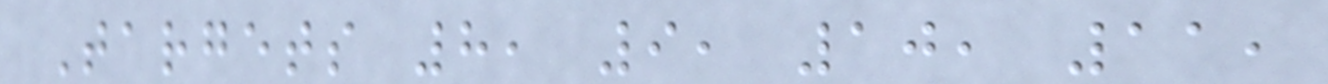Targets 8, 9, 10, 11,
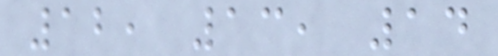12, 13, 14
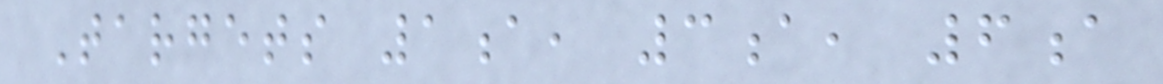Targets 1a, 3a, 6a
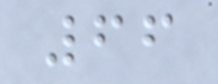66
